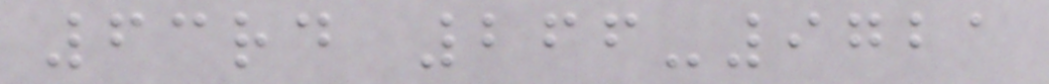63rd 266-9721
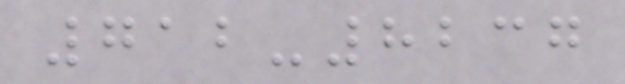712-8237
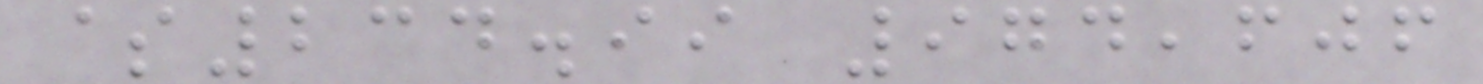$234.99 974,606
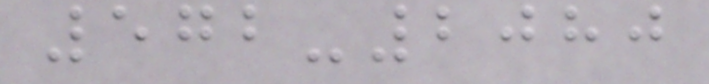572-2080
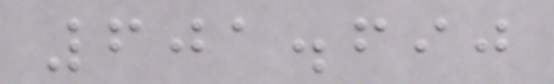601.690
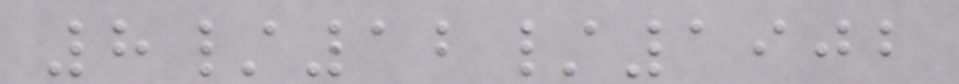8/12/1902
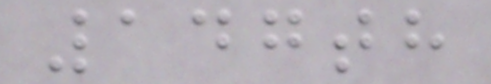147th
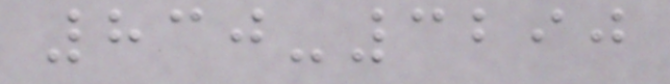830-3290
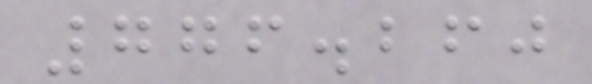776.260
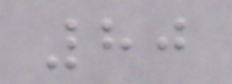80
